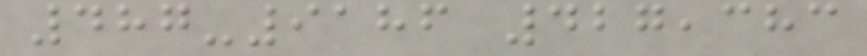487-9186 427,383
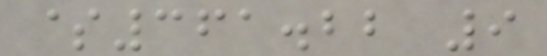$361.22 9
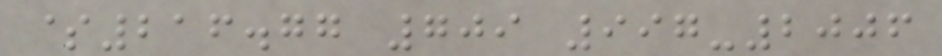$216.77 709 997-2006
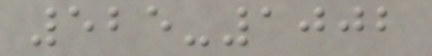525-1002
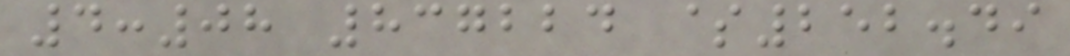4:08 837224 $252.49
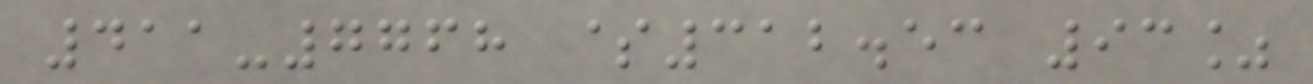411-7768 $312.53 93%
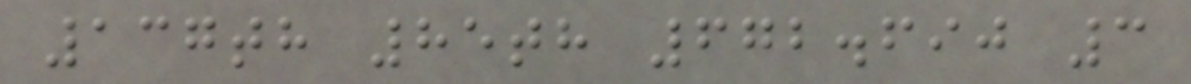137th 85th 672.690 3
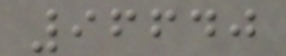96640
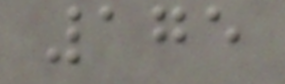175
